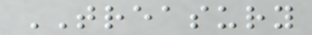TREASURY
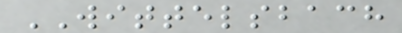WITTELSBACH
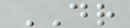DR
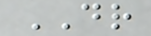DR
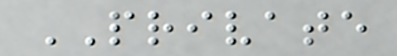PRIVATE
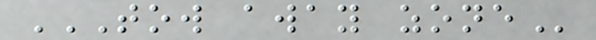TOW AWAY ZONE
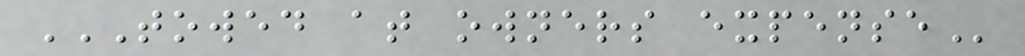TOWED AT OWNERS EXPENSE
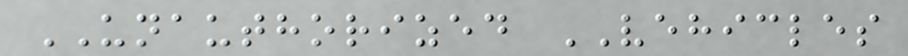UNAUTHORIZED VEHICLES
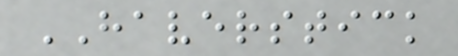HAVERSTICK
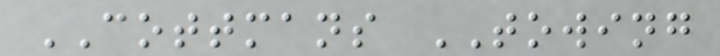COTTMANS TOWING
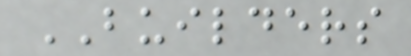BUILDERS
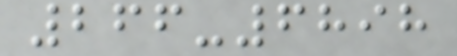266-6898
